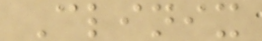Clinix
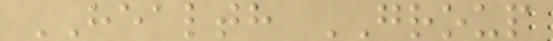HEALTH GROUP
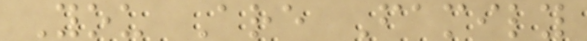You Are Family
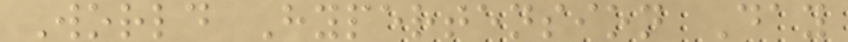World Hypertension Day
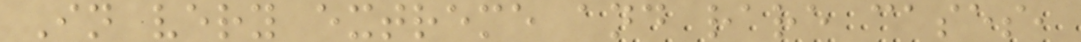In very extreme and rare cases,
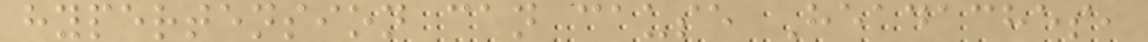hypertension can cause Headaches,
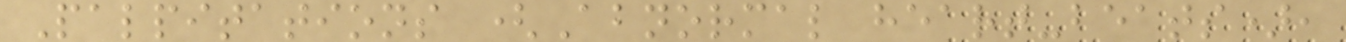Palpitations (Abnormal heart-beats),
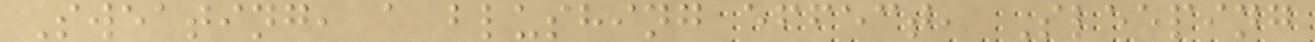Sweating, a blushing effect, Sleeping
